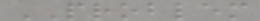PROBLEM
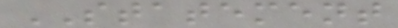STATEMENT
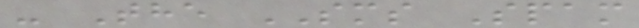- The SMS Spam
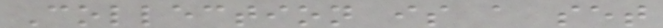Collection is a set
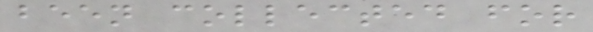been collected for
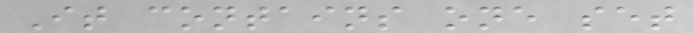It contains one set
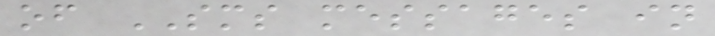of SMS messages in
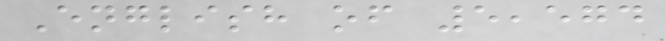English of 5,574
